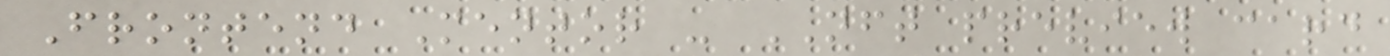Frontend Mentor - NFT preview card
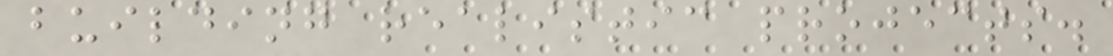building realistic projects.
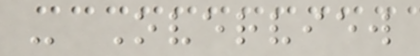- Overview
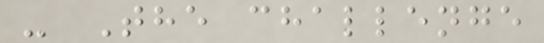- The challenge
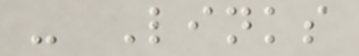- Links
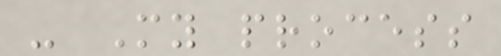- My process
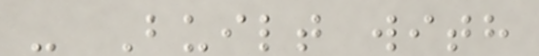- Built with
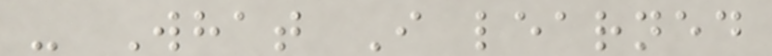- What I learned
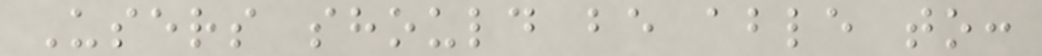Users should be able to:
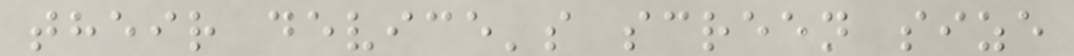their device's screen size
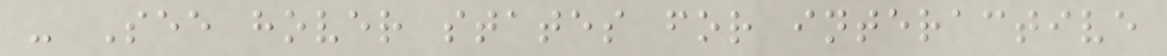- See hover states for interactive
